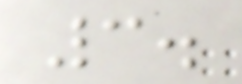3.
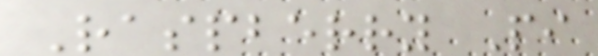Raspberry Pi
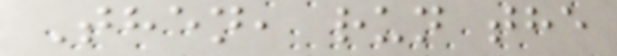Then, run the
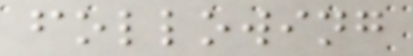following
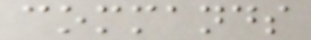commands
